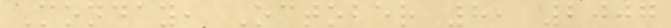Monday, October 8, 2007
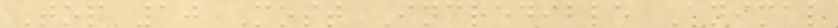Top 10 Most Incredible Animal
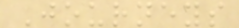Journeys
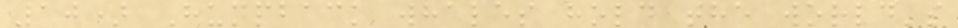10) Humpback whales hold the world's
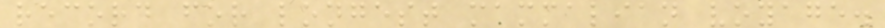record for longest mammalian voyage.
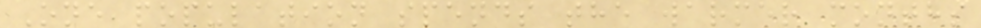One population spends the warmer months
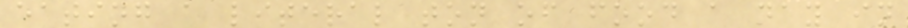eating a literal ton of food a day in
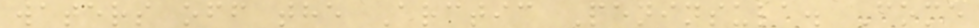waters off the Arctic Peninsula. Come
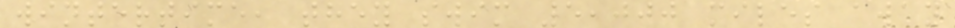wintertime, they swim 5,000 miles away
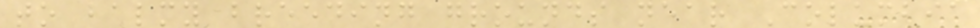to balmy breeding grounds near Columbia
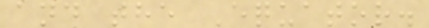and the Equator.
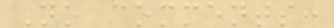No comments:
